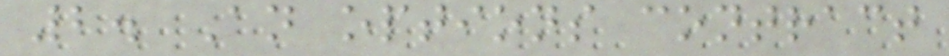2. An options contract
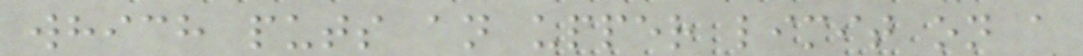which puts an upper limit on a
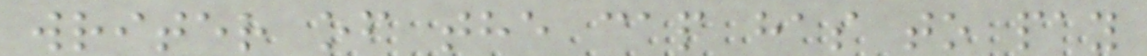writer of the cap has to pay
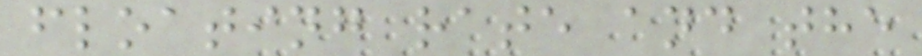floating rate and the
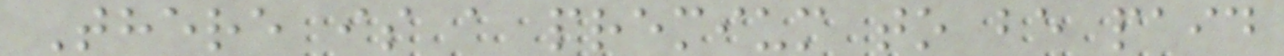There is a premium to be paid
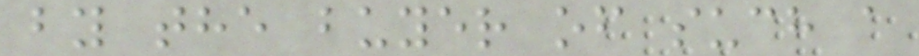by the buyer of such a
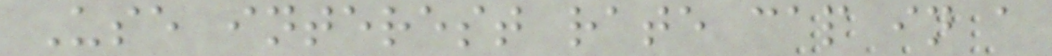Use interest rate cap in a
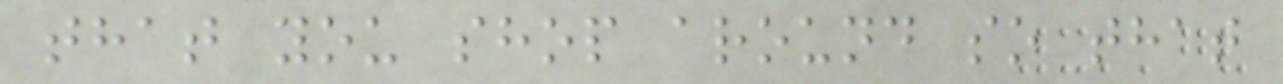that you shop around so that
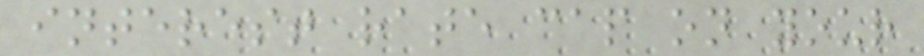interest rate cap on your
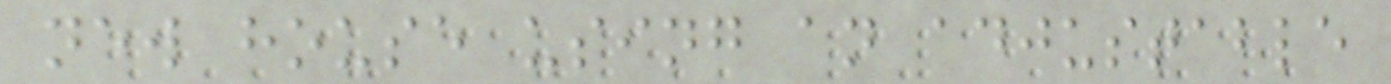new house using an adjustable
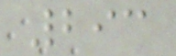293
